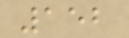152
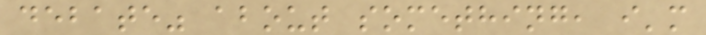debate" about something, i'm
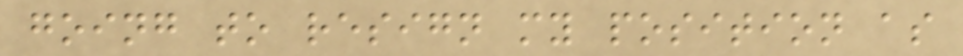going to resign my position as
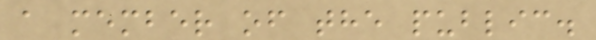a member of the public.
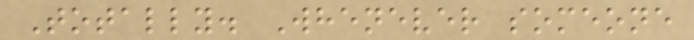Totally. Whenever someone
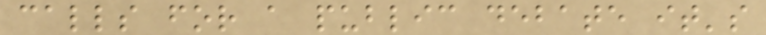calls for a public debate it's
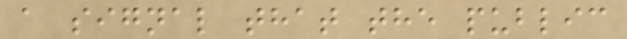a signal that the public
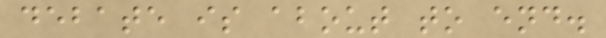debate is about to end.
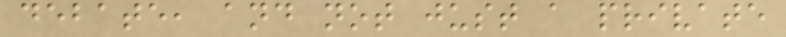debate, and not just a private
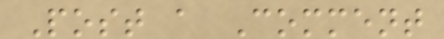Post a Comment
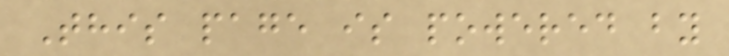This page is powered by
